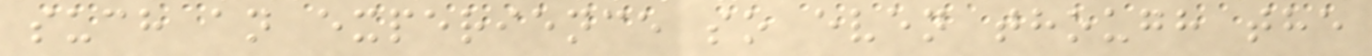such an experience so even though the
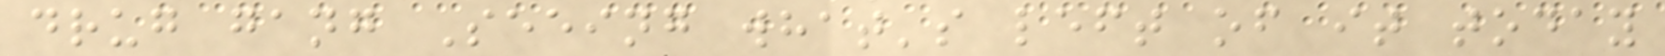drug gang Seeing what's left of it today
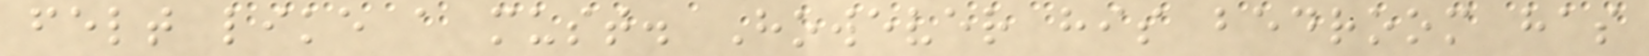felt like a must. However his bedroom has
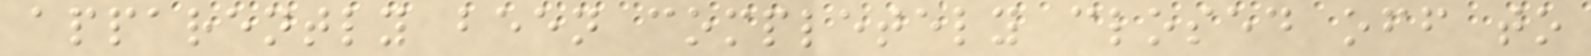apparently been completely closed off to
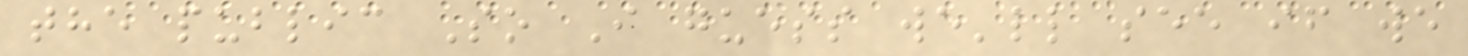the public So I guess we'll see if we
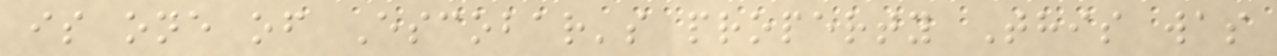is one of Escobar's property This was
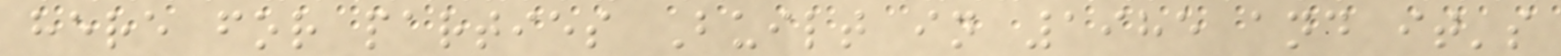here for parties Built in 1985 and it's
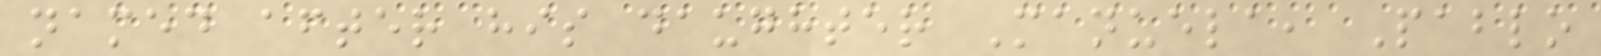named after his daughter Manuela, Pablo
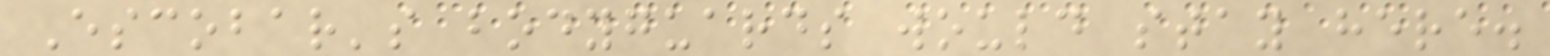Escobar's bodyguards would stay here.
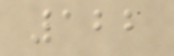122
